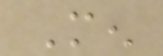Men
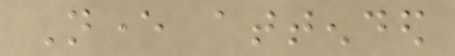Never attended
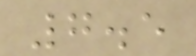7.5
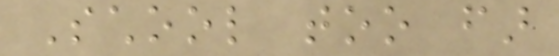School too far
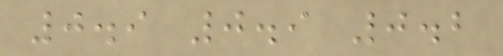0.9 0.9 0.2
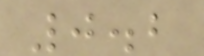0.2
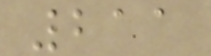211
